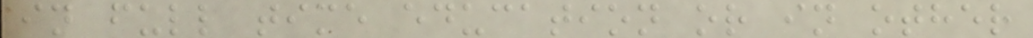in full time education or in other
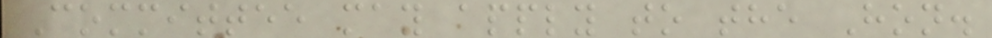Committee may apply to the Hon.
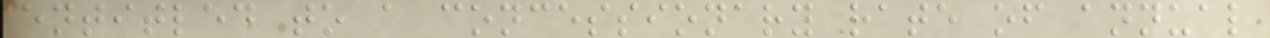entitled to a concessionary rate of annual
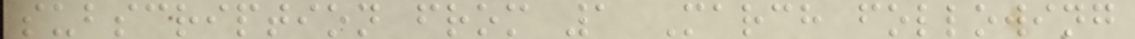subscription from 1 March following
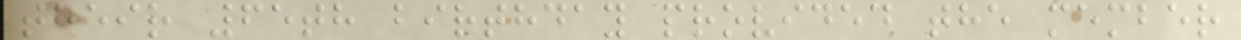their 65th birthday provided the member
